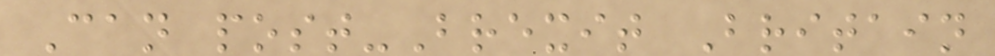Can post-Brexit Britain
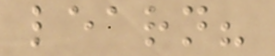learn?
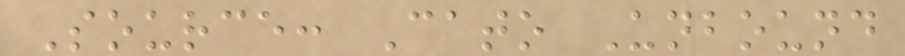Source: Cato Unbound
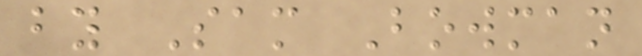by Sam Bowman
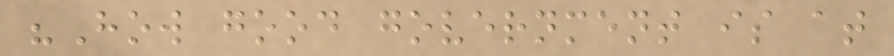"How good government is at
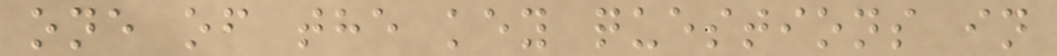one of the key questions in
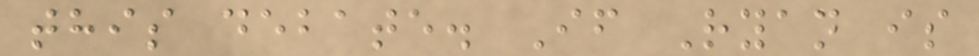this debate. If Ryan is
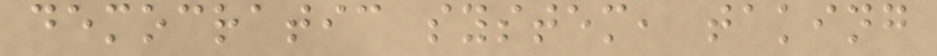democratic system, taking
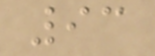93
